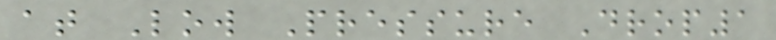at Low Pressure Drop1
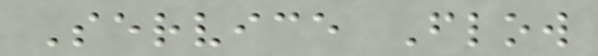Service Flow
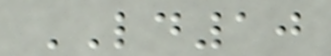LD10
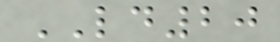LD20
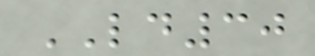LD30
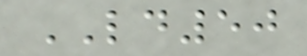LD50
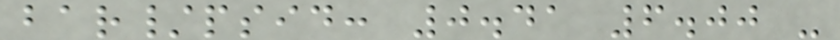bar/psid: 0.41 6.00 -
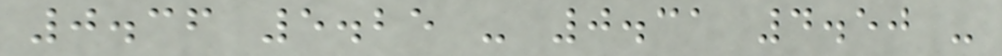0.36 5.25 - 0.31 4.50 -
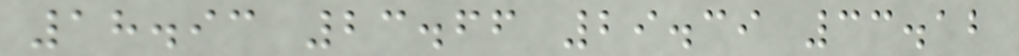18.93 23.66 29.39 33.12
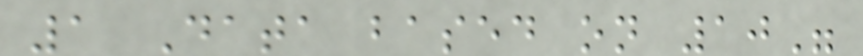1 Data based on 10"
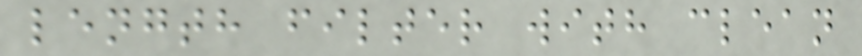length filter with clean
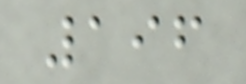196
